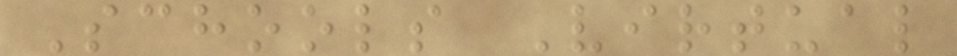Schools Virtual
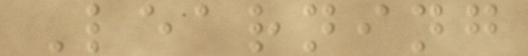Learning
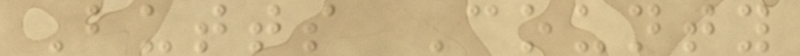Butts County
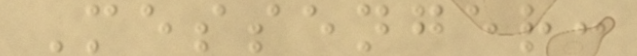Messenger:
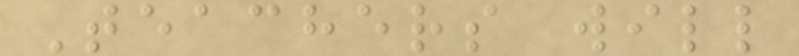Teachers will
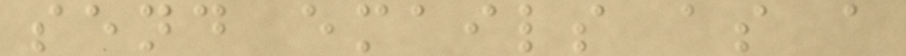send emails as a
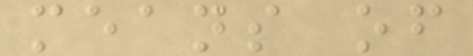means of
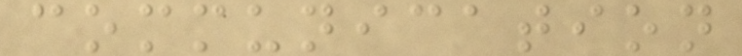communication
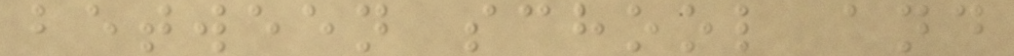between school and
